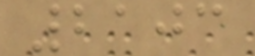2103
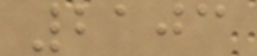2103
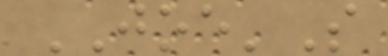JOE'S
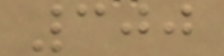300
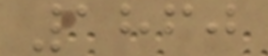1860
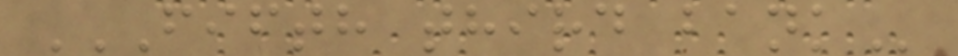FIFTH THIRD BANK
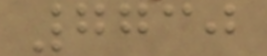7730
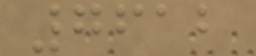7612
